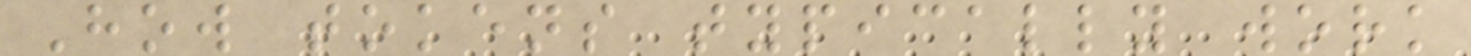How tokens typically work
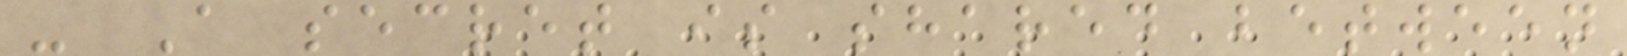- A secret is shared between
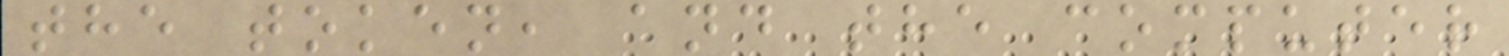the token, and the computer
